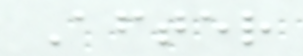After
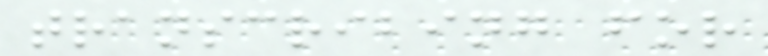transcribing for
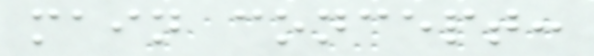main concept:
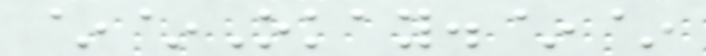~~Okay.~~
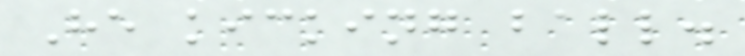He kicking ball.
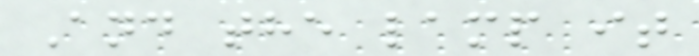And the lamp it
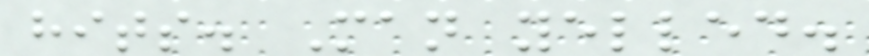hits. Man yelled.
